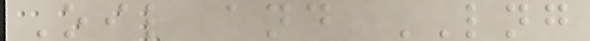Oil and LNG
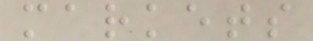markets
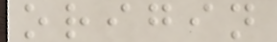origin
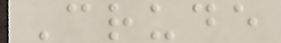Crude
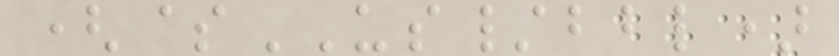($US/bbl)
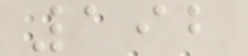192
